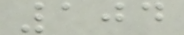104
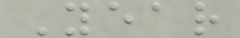Year
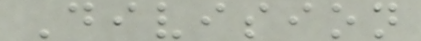Division
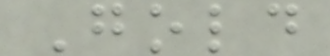Gold
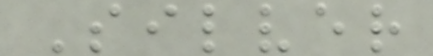Silver
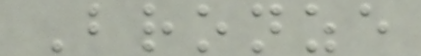Bronze
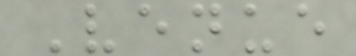Venue
